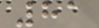81
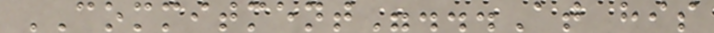COMMITMENT"...At his
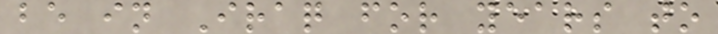be in Iraq for years to
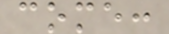come:
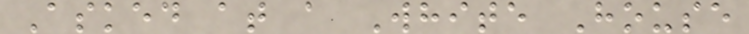Asked at a White House
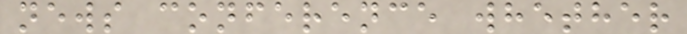news conference whether
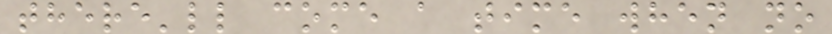there'll come a time when no
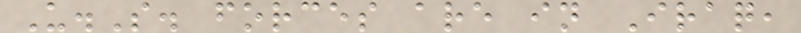U.S. forces are in Iraq,
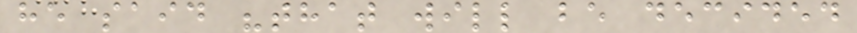he said "that will be decided
